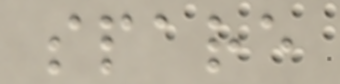spare
